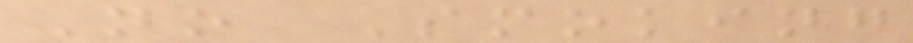No Smoking
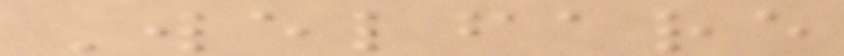Welfare
